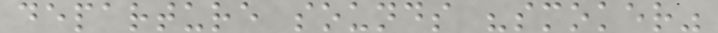departure sounds "smoker"
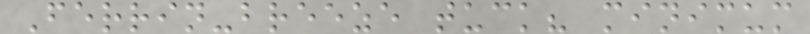Ferrin-breeze tuck? minimum
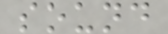sound
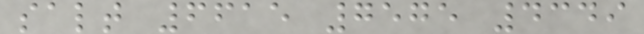salt 6615 7575 4349
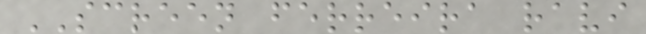SCREEN ferreira ravi
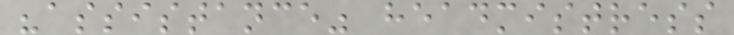"assistance" headmistress
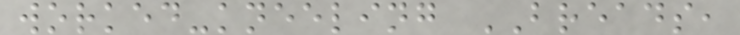worked-kneeling BREADS,
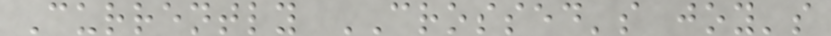Currently CROSSED's joy's
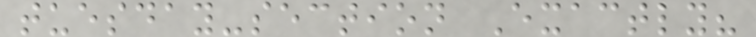tuesday-section Exactly?
